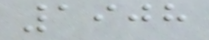1908
